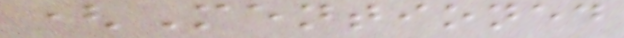(Mentioned
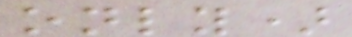only)
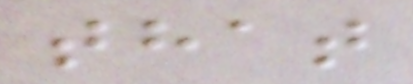that
